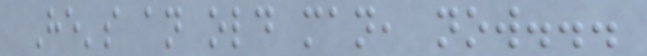He's an old man, now...
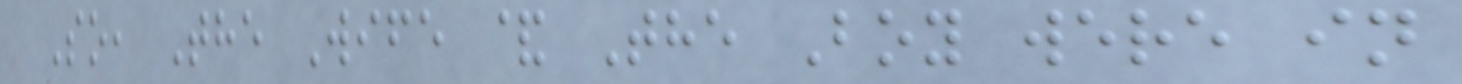So, The Wife & The Boy were in
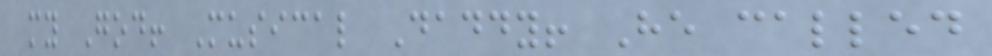my God! Musical Daddy! He called
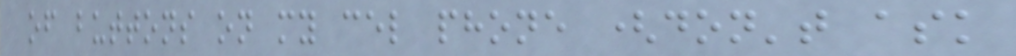of buttons on my cel phone (don't ask
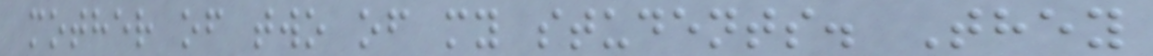mother of two of my students. They
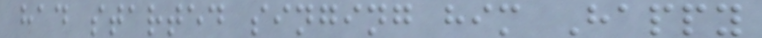had started singing him Happy
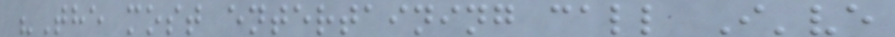"The most entertaining call I've
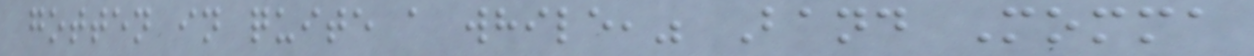gotten in quite a while," Band Momma
